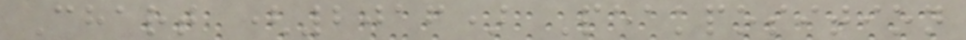Chart (2016) Peakposition
